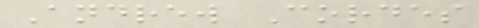Andrew Cordes
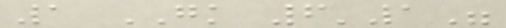1 GK 6'1"
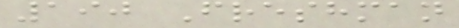190 Freshman
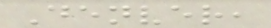Denver,
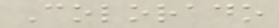Colorado
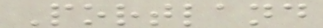Portland
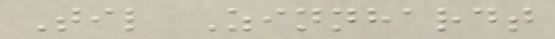Til Zinnhardt
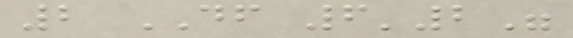2 DF 6'2"
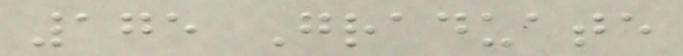175 Graduate
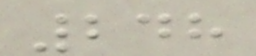248
